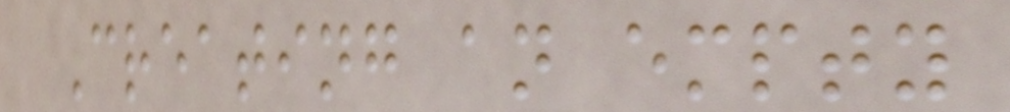Creating an empty
